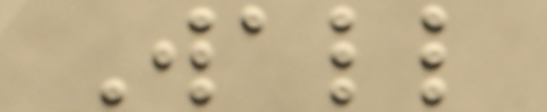Wall
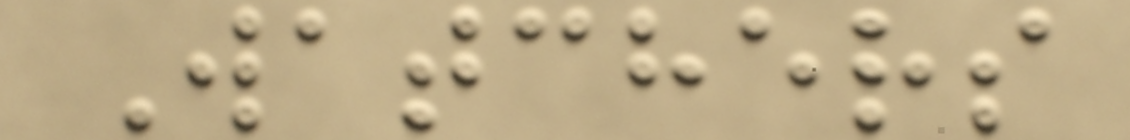Watchers
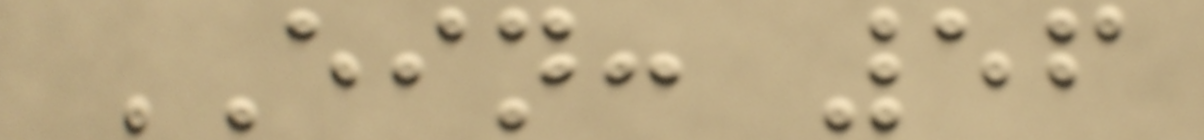EIN: 56
